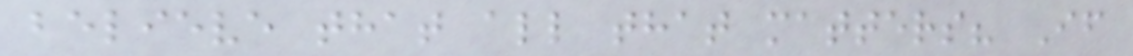believe that all that matters? If
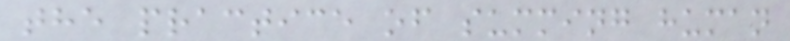the practice of summing human
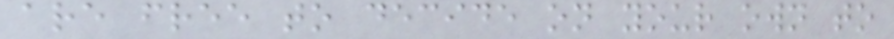are free to decide on your own to
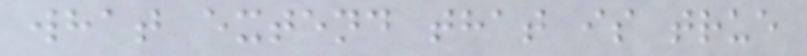what extend that is true
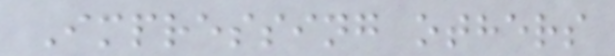Impressing others
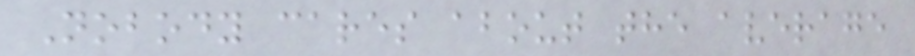Nobody cares about the average
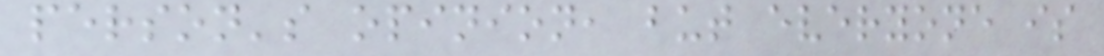person's opinion, but everyone is
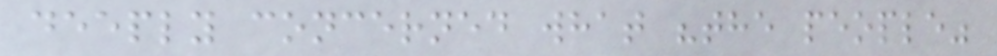deeply concerned what "the people"
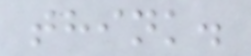think.
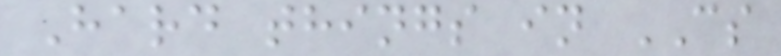Hard things in CS
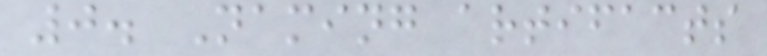0. Naming artifacts
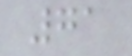71
